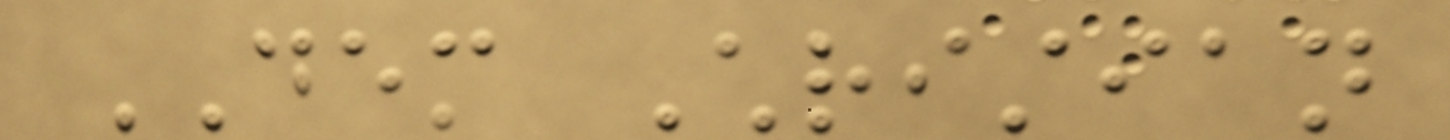DEM Christian
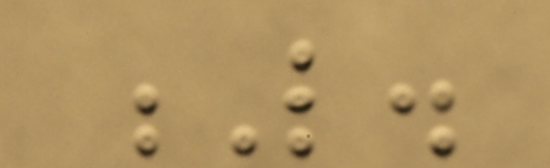L.
